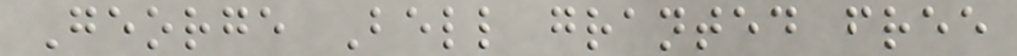George Bell granted free
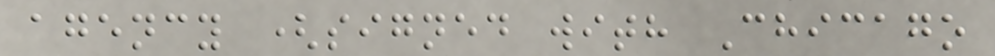agency (signed with Chicago
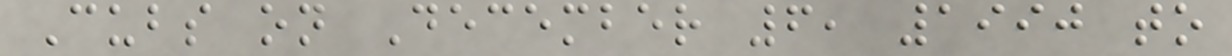Cubs on December 6, 1990 to
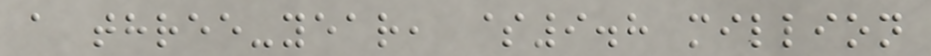a three-year, $9.8 million
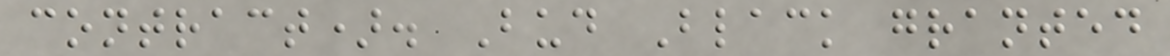contract). Bud Black granted
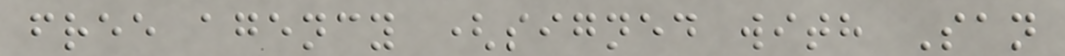free agency (signed with San
